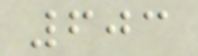603
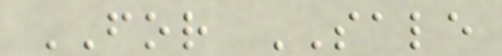FOR SALE
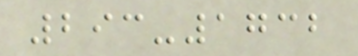293-1732
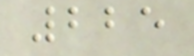225
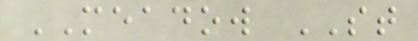MEADOW ST
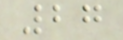27
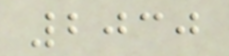2030
